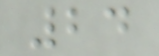24
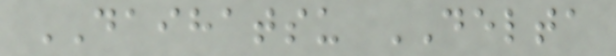DAIHATSU DELTA
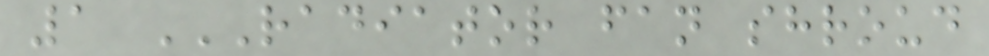1 RADIATOR FAN SHROUD
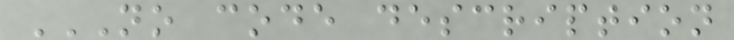NO CODE DESCRIPTION
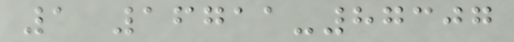1 16711-87307
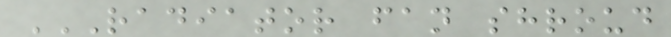RADIATOR FAN SHROUD
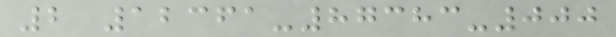2 12361-87383-000
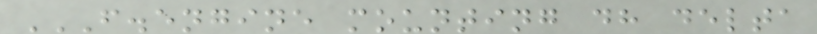F.ENGINE MOUNTING DH DELTA
